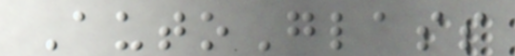AutoGlass
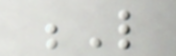L
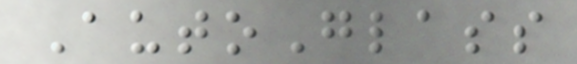AutoGlass
